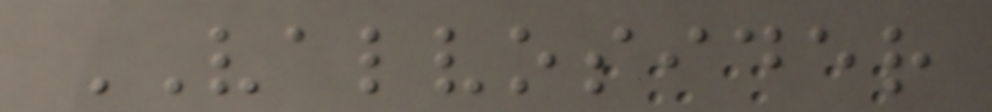VALVOSIDER
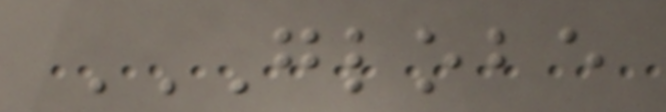GLOBE
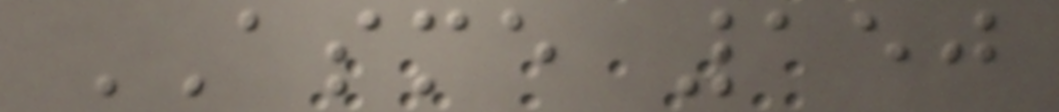ASME 150
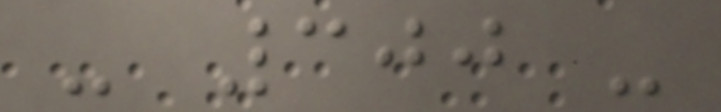- 300 -
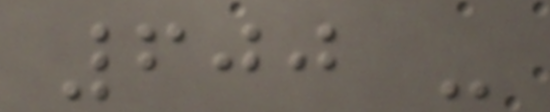600 -
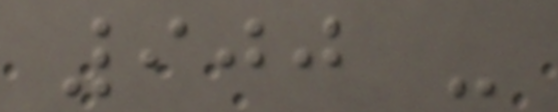900 -
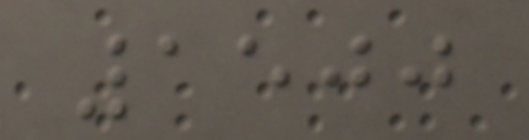1500
